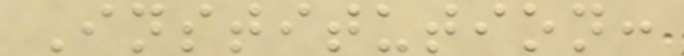Institution:
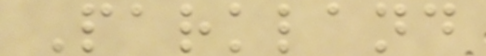Parkland
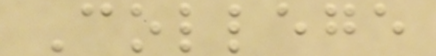College
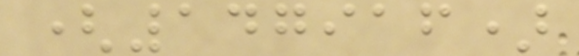(147916)
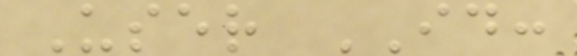User ID:
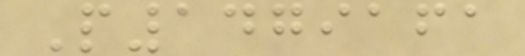P1479161
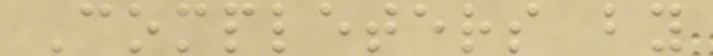Completers by
